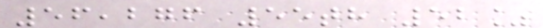56,276 55th 52%
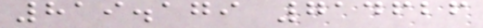819.179 714626
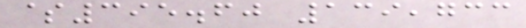$395.60 139,733
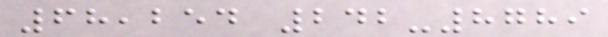68,254 242-8789
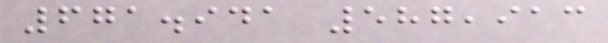671.941 587,913
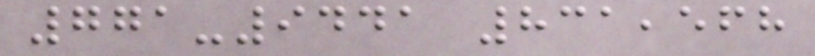771-9441 831,568
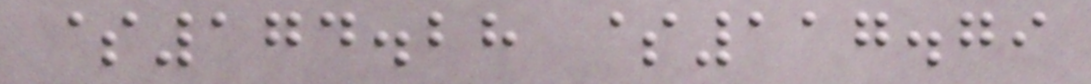$174.28 $117.79
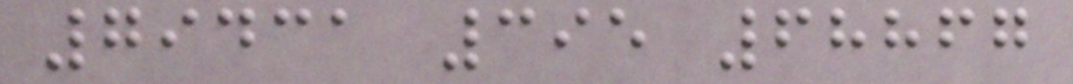79431 395 68867
